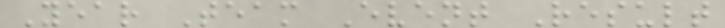Year Team Event Result
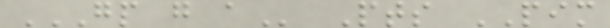GP G A Pts PIM
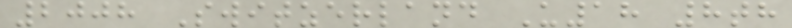2008 Switzerland U18 8th
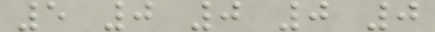5 0 0 0 0
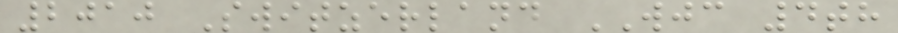2010 Switzerland WJC 4th
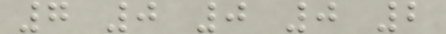7 0 0 0 2
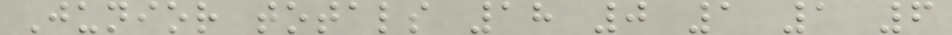Junior totals 18 0 1 1 6
